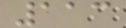113
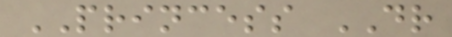PRINCESS DR
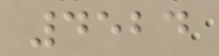4524
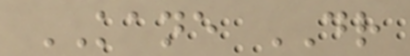KANE DR
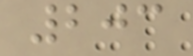203
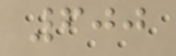600
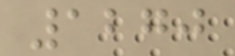1270
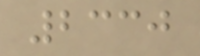2330
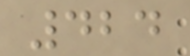424
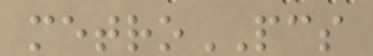metroPCS
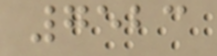7523
